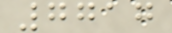7717
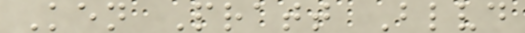Ken Pratt Blvd
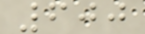600
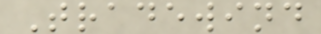Tradewind
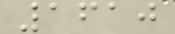1610
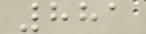881
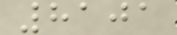8101
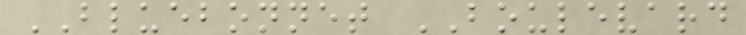BLUEBONNET BOULEVARD
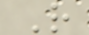R
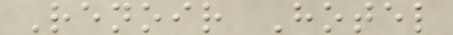Renoir Hotel
